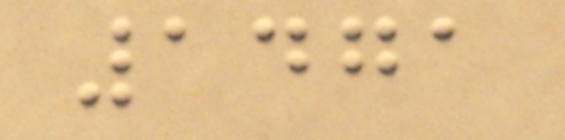1471
